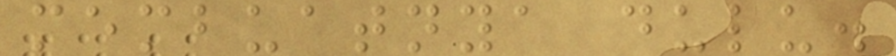membuatnya dulu.
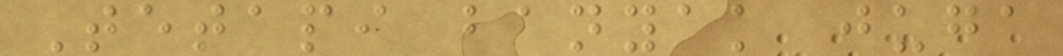Tetapi banyak juga
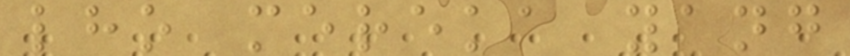lho mereka yang
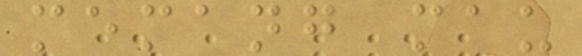memang mau
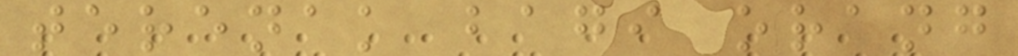terenak bagi orang
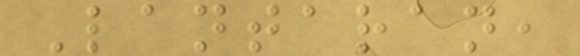Lantaran,
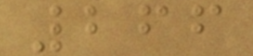266
